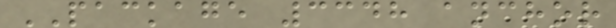PACKAGE 3348 anchor
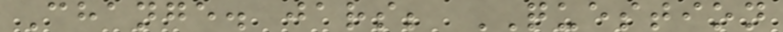Change. jars; QUESTION
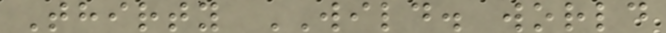Thirty WILD. world
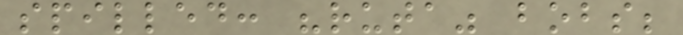spilled: "ruta" bobs;
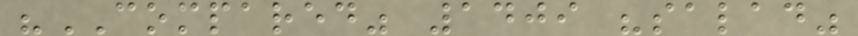"COMPARED" 1409 "salad"
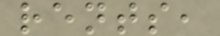rents,
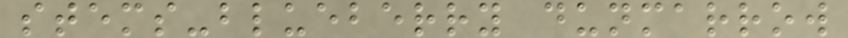stems-blueberry dunmarrow
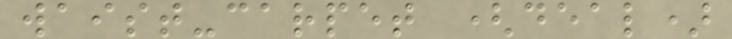waist-carpet (deal)
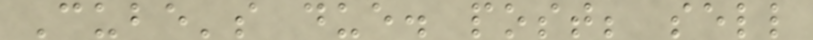Cube's due. post; sell
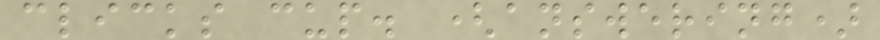clicks cup. (answering)
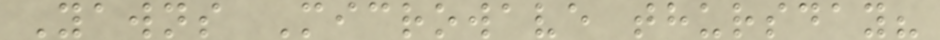Yawns Microwave thursday?
